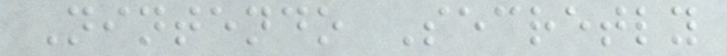Nintendo Secretly
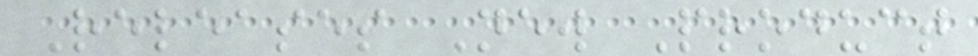Releases New Product
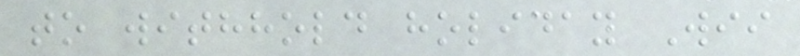to withhold holiday Wii
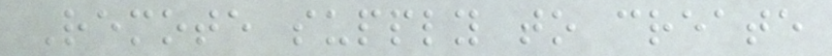Remote supply to create
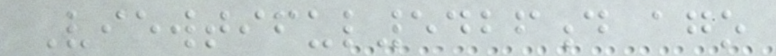Viewtiful5426d ago
